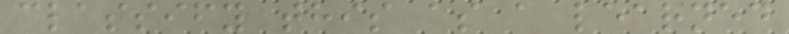classify this as a learned
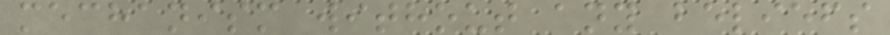mechanism without any beliefs
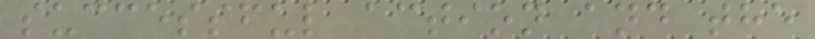successful action and the
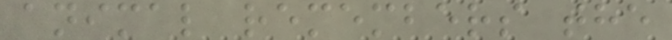animal remembers the
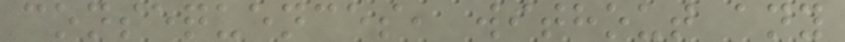consequences, without any
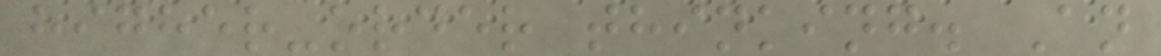higher-order thinking. An
